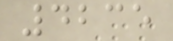4235
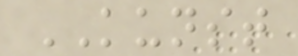KUNST
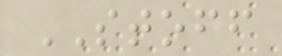STOFF
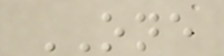ONE
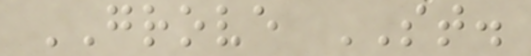GROVE ST.
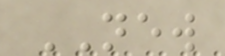NEW
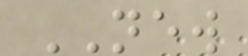NEW
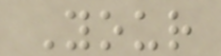Your
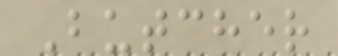Butcher
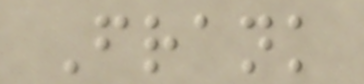Frank
